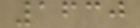1630
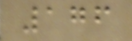176
